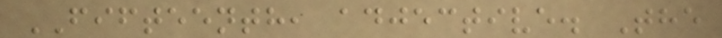FIFTEENTH, adjective. The
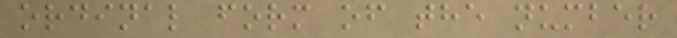ordinal form of the number
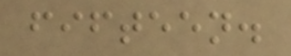fifteen.
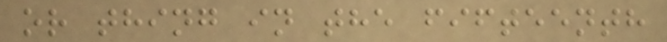or thing in the fifteenth
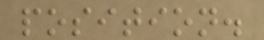position.
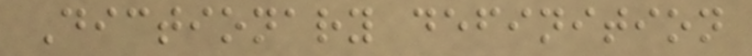Dictionary definition
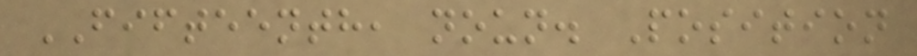FIFTEENTH, noun. Position
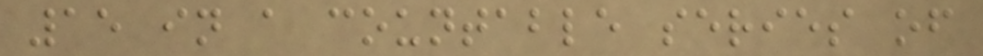15 in a countable series of
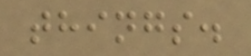things.
